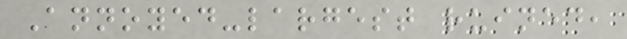Annoyed-largest ruined,
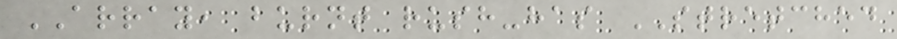ARRAY, burnt rush-has STRETCHED
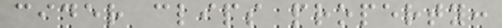cider clips property:
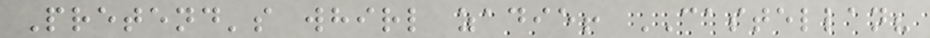Pretend's whirl zadie! CASTELLAN?
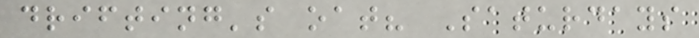drifting's oat? Saturdays
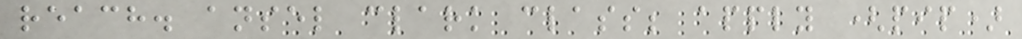reach. ansel clark class; apply (pip)
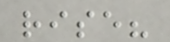rise?
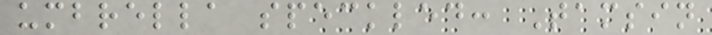umbrella speckled: Tamsin
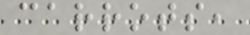carrots,
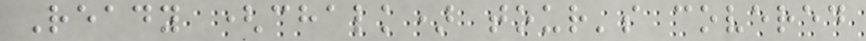Ready (chalk) tour's covered
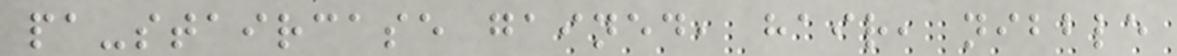pa-staircase gained, hair, nibble
